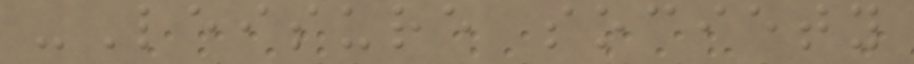-Leisure society
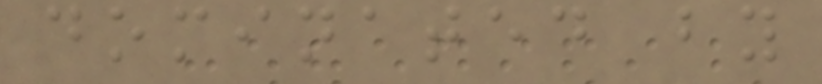dominated by
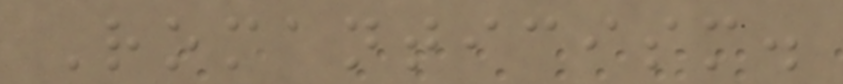Romanticism.
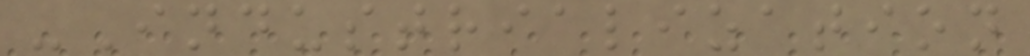-Industrialization
